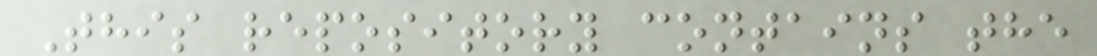This repository contains the
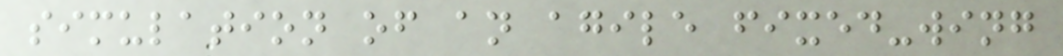simulation of an agile fixed-wing
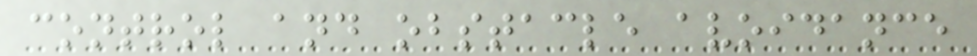control and obstacle avoidance
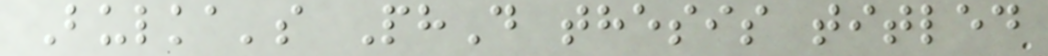Bulka's PhD thesis titled
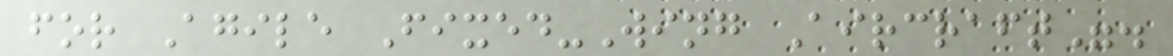for Agile Fixed-Wing Aircraft".
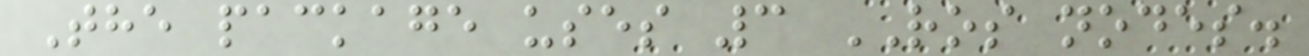The package uses 3 ROS nodes.
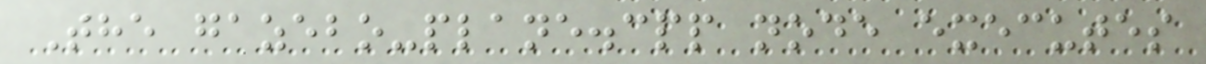The gazebo-plane.cpp node executes
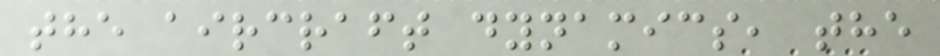the aircraft dynamics, the
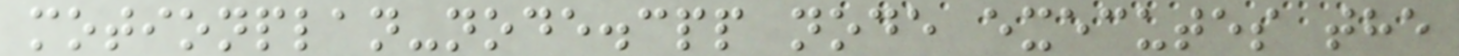motionplan-node.cpp node executes the
